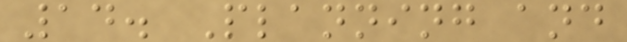14. Planning and
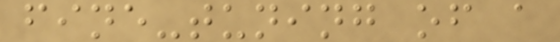fine-tuning of a
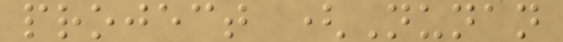project (Nunan
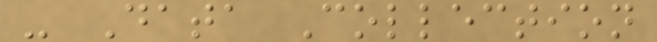- Data Collection
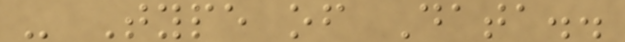- Type of Data..
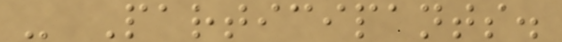- Participants.
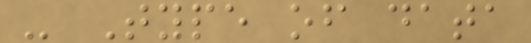- Type of data
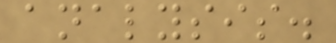analysis.
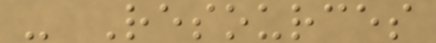- Resources
